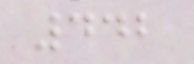442
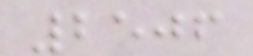2506
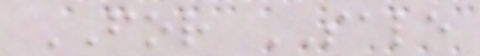FOR SALE
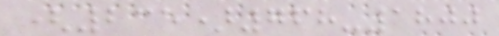(235)768-1800
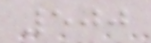500
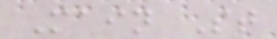Main St
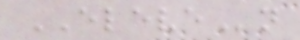ELEVEn
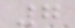7
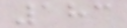183
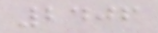2406
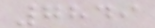7849
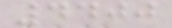4400
